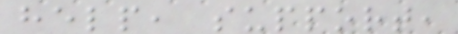help, support,
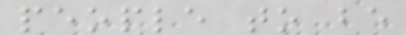people to be
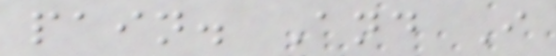pain. And I
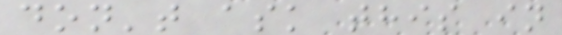don't ask this in
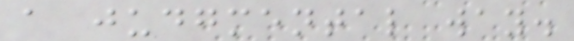a judgmental way.
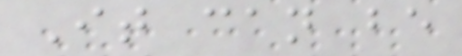It can be
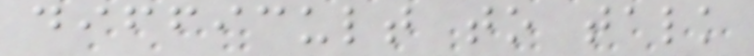difficult to talk
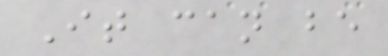It can be
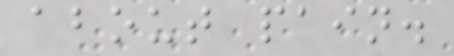about pain.
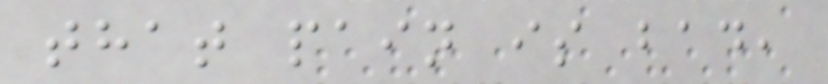that pain is bad,
